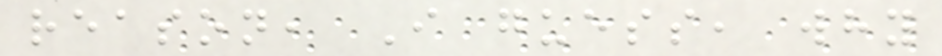reason, I guess, why
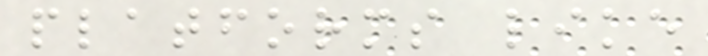platforms like
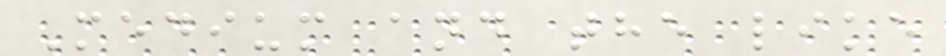Medium and the like
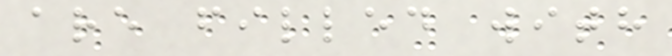are filled with
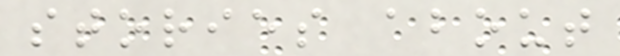stories about
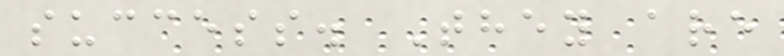success. They are
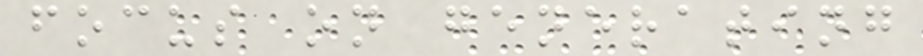focus on generating
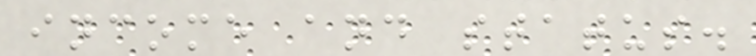income and status.
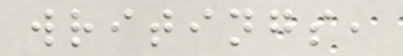writings,
